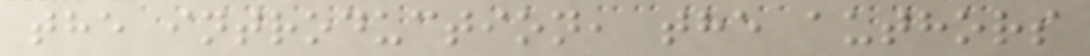the introduction, the authors
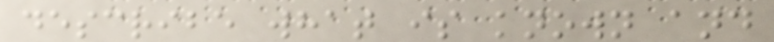describe what is known and
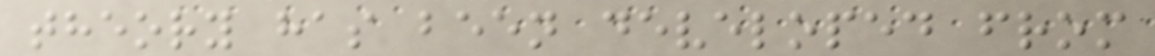theory has been developed from
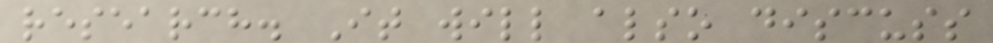research. It will also discuss
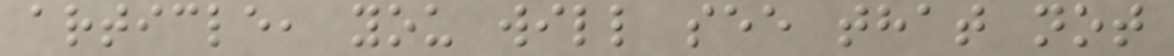article, you will see that not
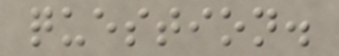question.
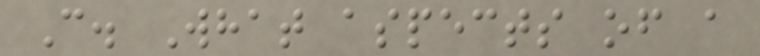C. What aspects of a
